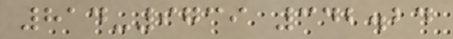814-9739 342.24
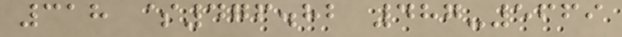318 $476.82 487-5669
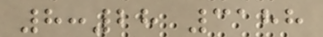8:28 3188
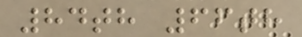84th 66th
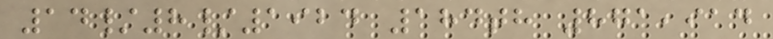14/8/1924 184th 871,914
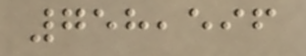758,596
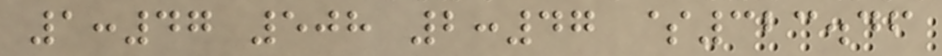1:47 508 2:47 $323.46
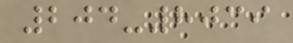204-8039
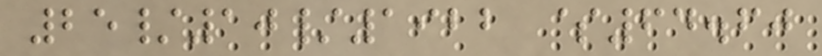25/10/1922 $64.60
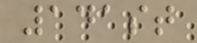141st
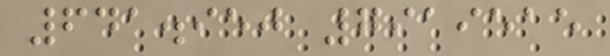641.950 7919515
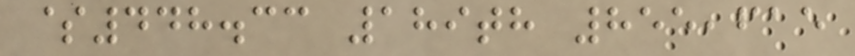$448.33 189th 855,615
